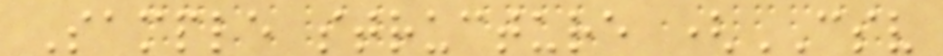Sample structure (CSV
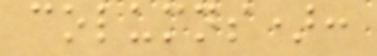columns):
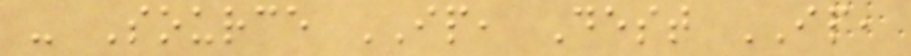- Source IP, Dest IP,
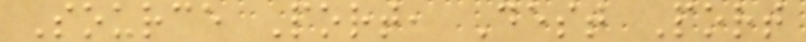Source Port, Dest Port
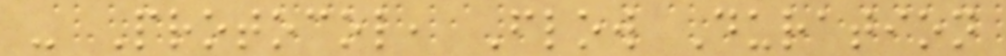- Protocol, Flow Duration
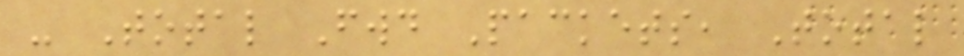- Total Fwd Packets, Total
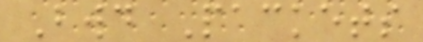Bwd Packets
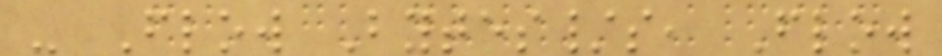- Flow Bytes/s, Flow
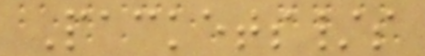Packets/s
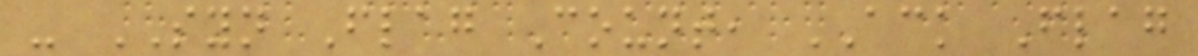- SYN Flag Count, ACK Flag
